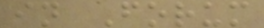in Forum
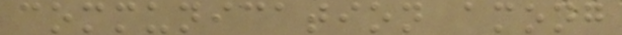communication among
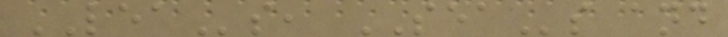LEAs, SEAs and
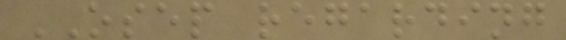OSEP regarding
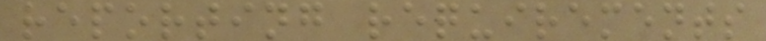reporting requirements
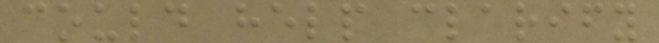could help clarify
